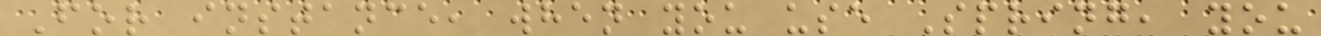For instance, when you use Spring, you
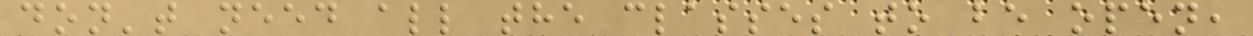don't need all the classes to be open,
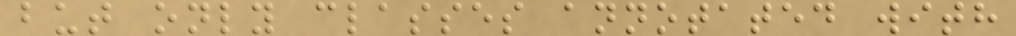but only classes annotated with
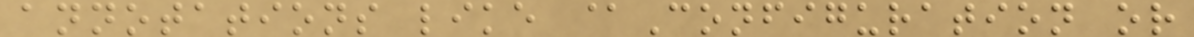annotations like @Configuration or
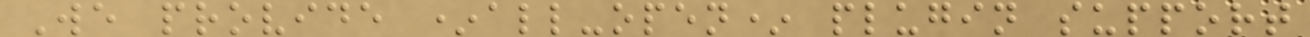We provide *all-open* plugin support
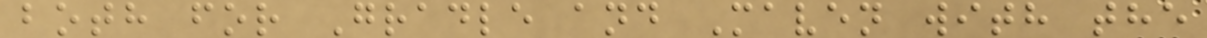both for Gradle and Maven with the
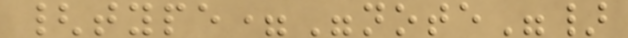{type="note"}
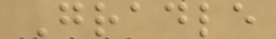Gradle
